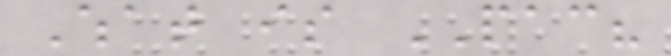What is PAC?
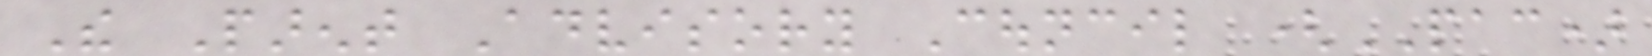The Parent Advisory Council (PAC)
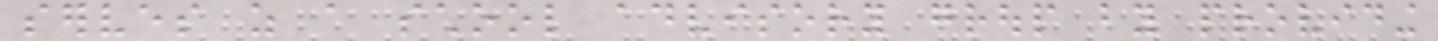serves as a school advisory group by providing
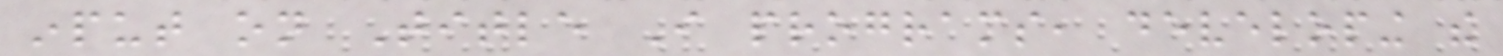input on Title I programs, developing the
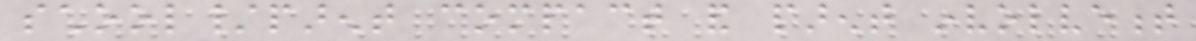school/parent compact and parent involvement
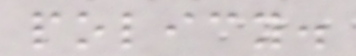policy.
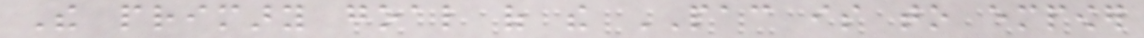The primary goal of the PAC is to empower
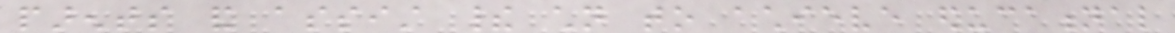parents and assist their children to achieve educational
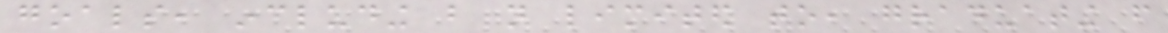goals, including but not limited to, graduating from
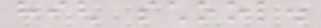high school.
